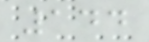144
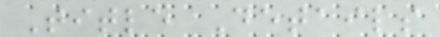Title Details
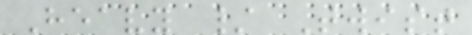Heavy / Twist
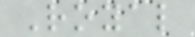Royal
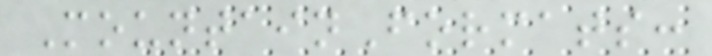MountainFormats:
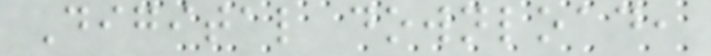Digital download,
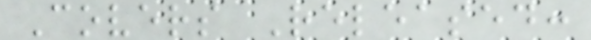Covers Released:
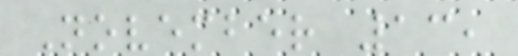November 13,
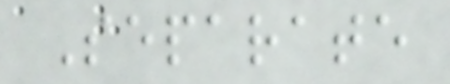Separate
